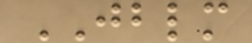JBLM
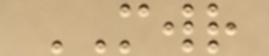MWR
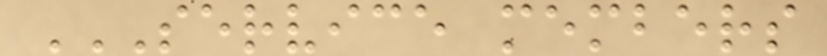SERVICE MEMBERS
